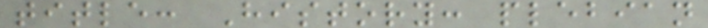title: History: plebian
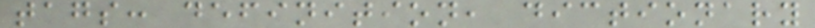tags: definition, dictionary
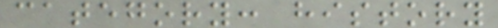category: history
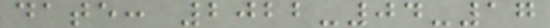date: 2022-04-17
